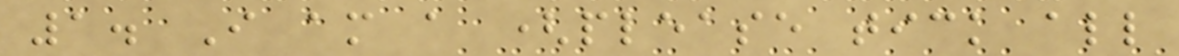1. I am a (please tick all
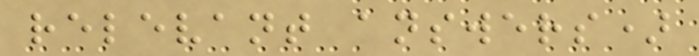relevant answers)
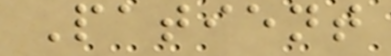Patient
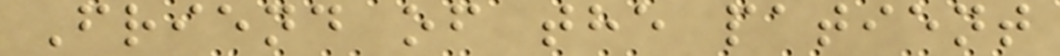Friend of the patient
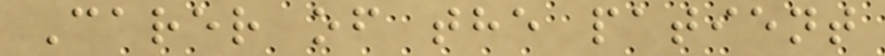Carer of the patient
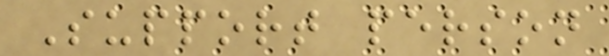Support person
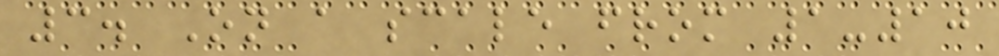3. On a scale from 1-10
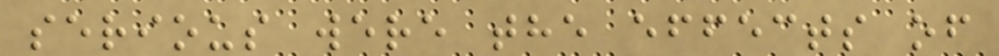serious were the effects of
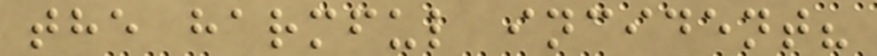the harmful incident?
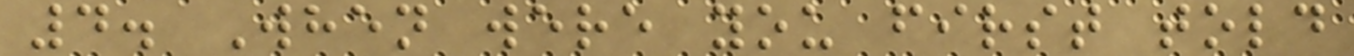4. When were you first told
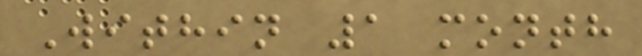Within 1 month
